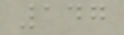147
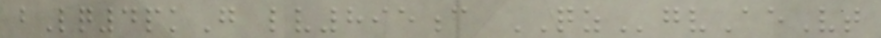bLq4pkG lv895c QZgvAeVt
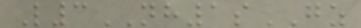L3NH1sGZ
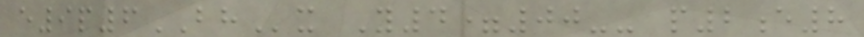e9p6BHx Y4=00-- p2e8
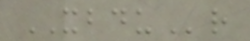XBDUr
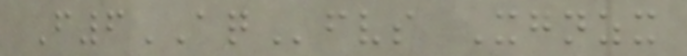F6AQfvs Xgnzx
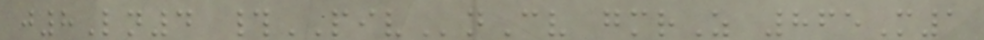j8Ln4 #PIVnCv gmrZ 865M1
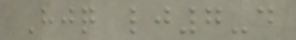Hjq lj7-d
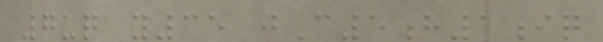7uq y35 jC5h1iq
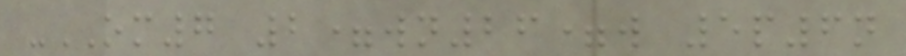-OM7 2=wn26=w 5p6n
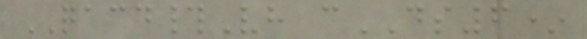QACD#Vh cDS6*
